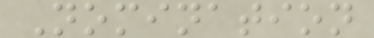Nomination
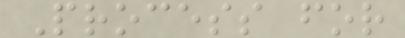Process for
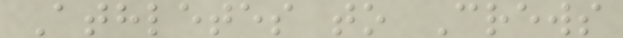Athletes to Crews
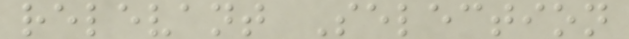relevant Selection
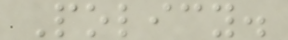Policy.
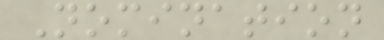Nomination
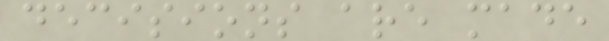decisions are made
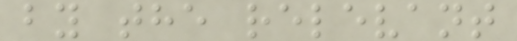by the relevant
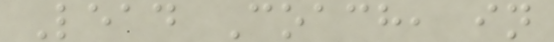Lead Coach, in
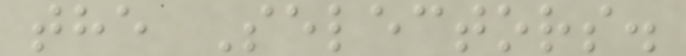the Selectors.
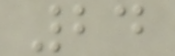24
